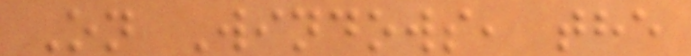On Windows, the
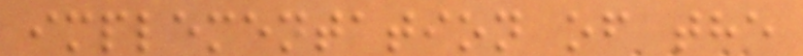implementation of the
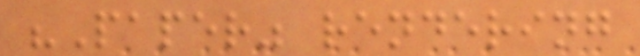"Paper" rendering
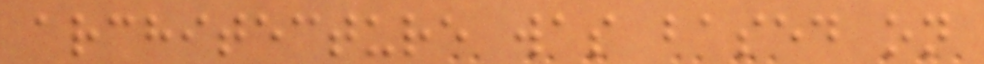architecture was based on
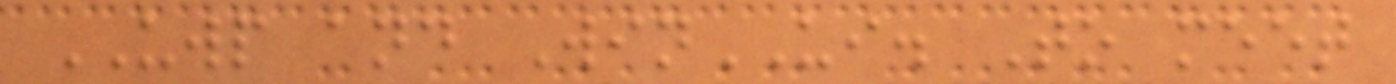UWP and WinUI. To meet
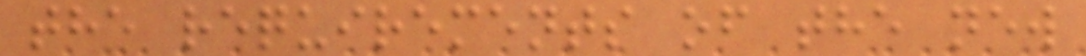the requirements of the new
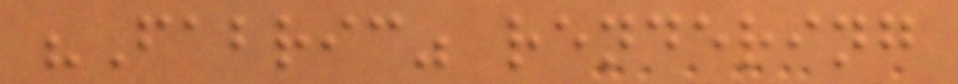"Fabric" rendering
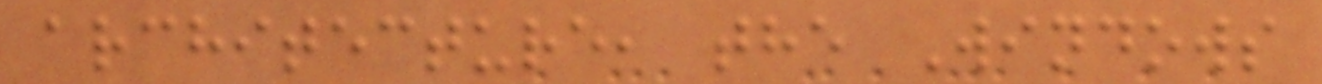architecture, the Windows
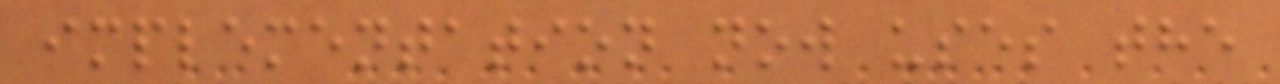implementation now uses the
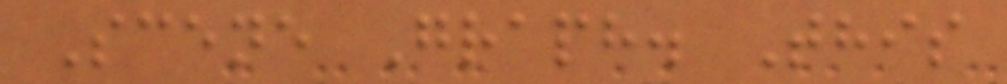Scene Graph. This
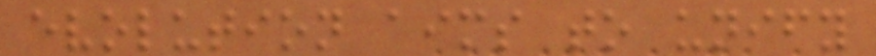evolution aims to unify
